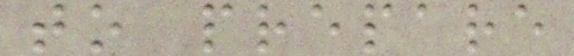to prepare
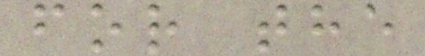for the
